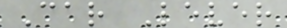Car Lever
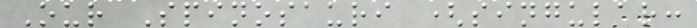Our Spinosauri (singular:
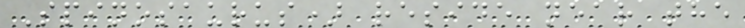Spinosaurus) reside near the
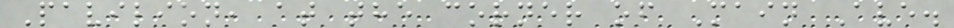Pavilion, at the corner of Main Ave.
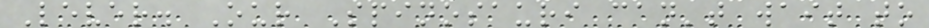Lever. Our Spinosauri can't wait to
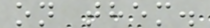on them.
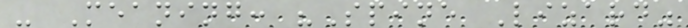- Meaning: "Spine Lizard"
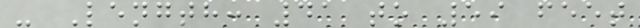- Length: 41 to 59 feet
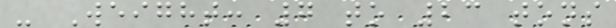- Weight: 7 to 23 tons
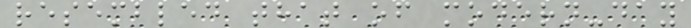resembled that of modern-day
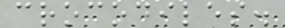crocodiles.
